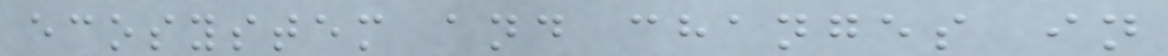ecosystem and changes in
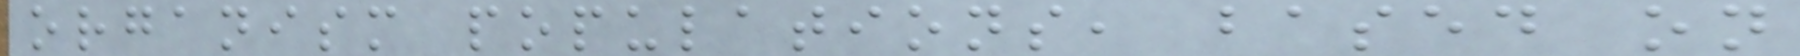organism populations, based on
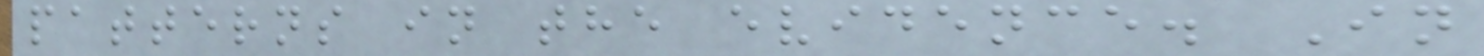patterns in the evidence. In
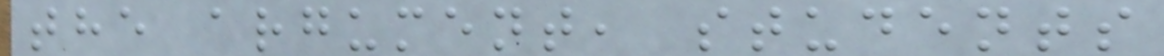the argument, students
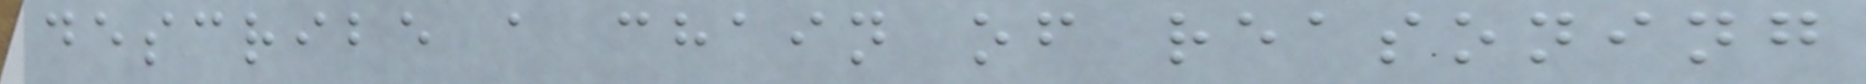describe a chain of reasoning
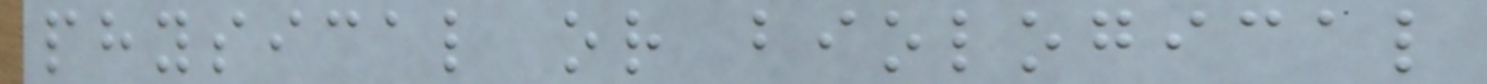physical or biological
